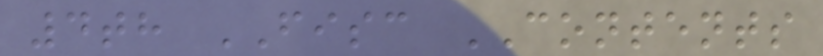4th FISC CONTENTS
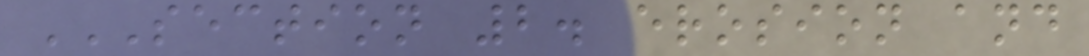SECTION 2. EROSION AND
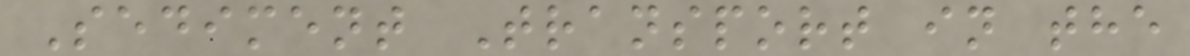Sediment Transport in the
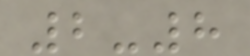2-8
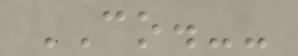CO.--
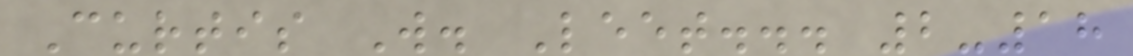Curtis W. Leet... 2-18
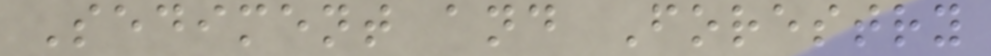Sediment and Forestry
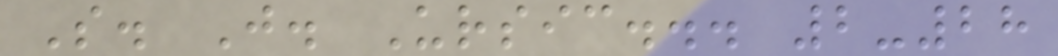S. J. Ursic... 2-28
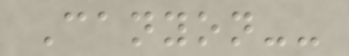Canyon--
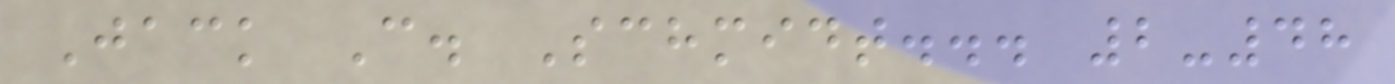Jack C. Schmidt... 2-48
